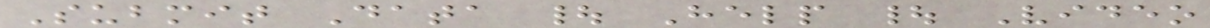Submit Data | Help | Video
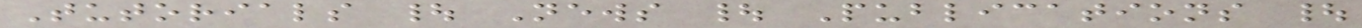Tutorials | News | Publications |
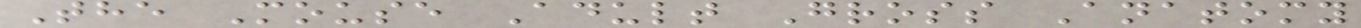The Mouse Adult Gross Anatomy
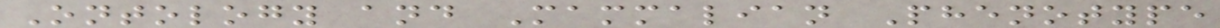Ontology and Mammalian Phenotype
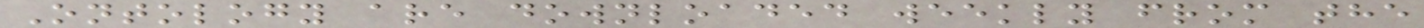Ontology are downloaded weekly from the
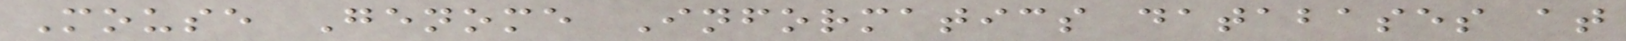Mouse Genome Informatics databases at
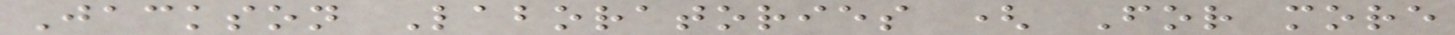Jackson Laboratories ( For more
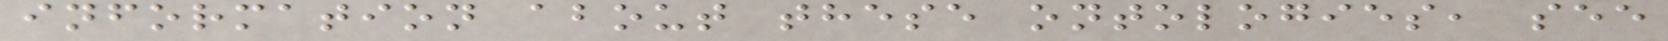information about these ontologies, see
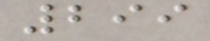299
